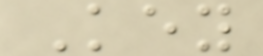Key
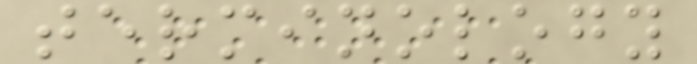terminology
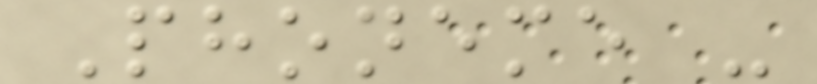Phoneme -
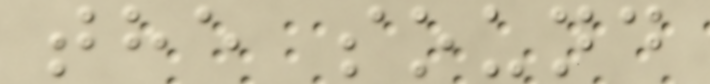the sound
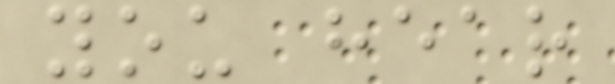you hear
